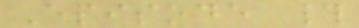Episode #
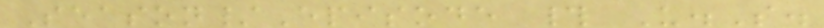Season/Episode # U.S.
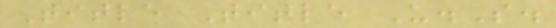Title Title U.S.
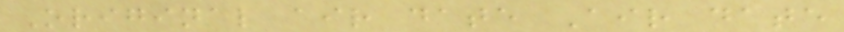Original air date Air date
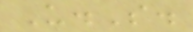U.S.
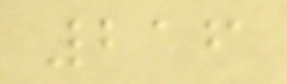216
